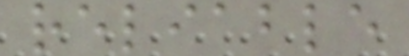reliable
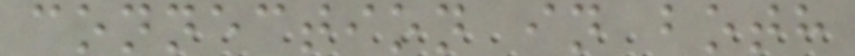connection in both
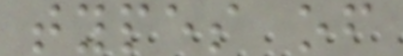types of
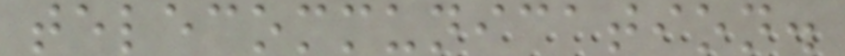telecommunication.
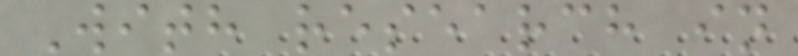With research in
